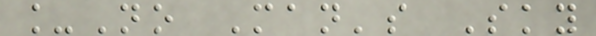_No Man's Sky
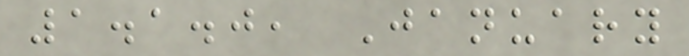1.1.0, January
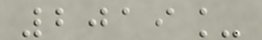2019_
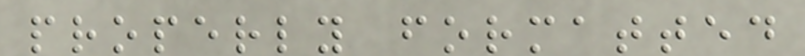properly formatted
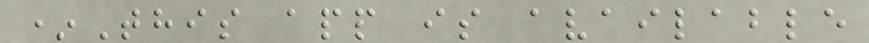*This app is available
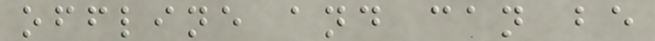offline and can be
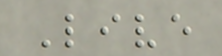Live
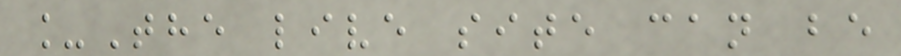_The live site can be
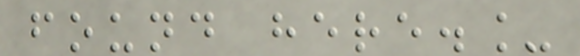found here._
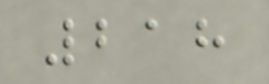218
